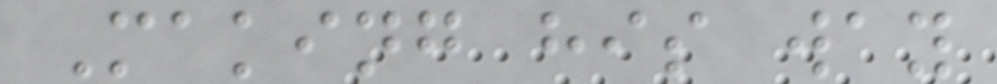Making his way
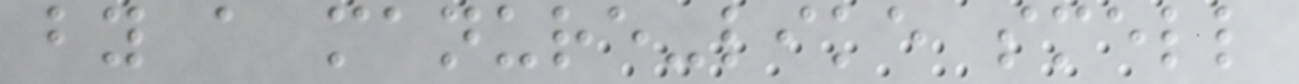by a manure-like smell
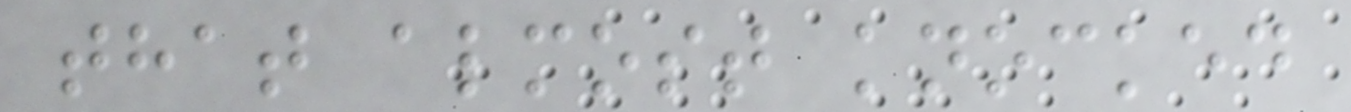that almost knocked
